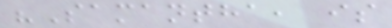"Samantha, is
